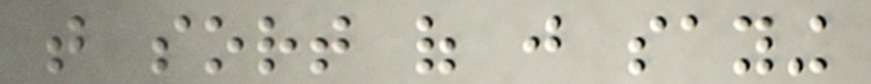that sort of just saying
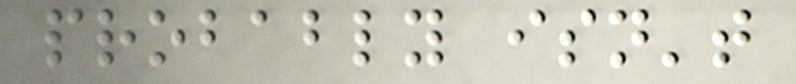probably isn't
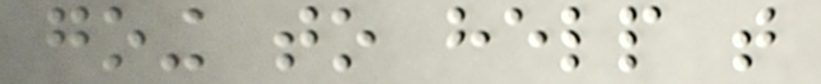going to help that
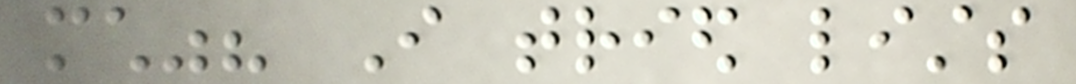much"? I tried lists
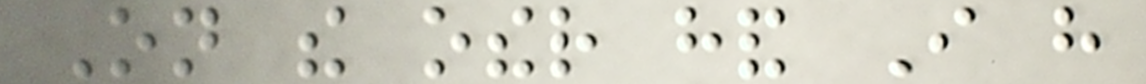On the other hand I have
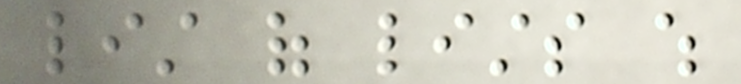list of lists which
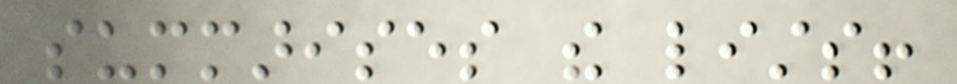summarises the lists!
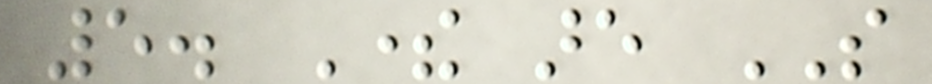5. There are SO
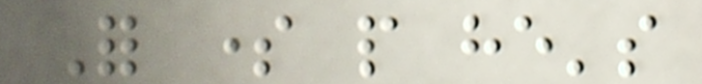For some people he's
